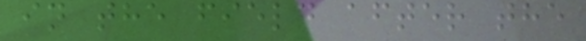in the field after the
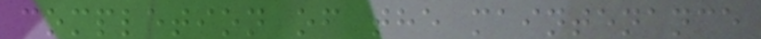completion of the maintenance
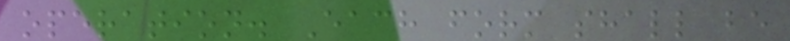operation. Each form shall be
